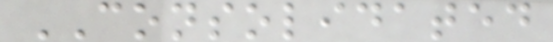CONSOLIDATED
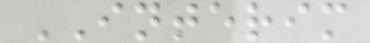INTERIM
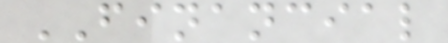FINANCIAL
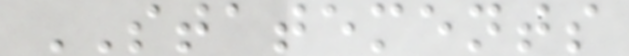STATEMENTS
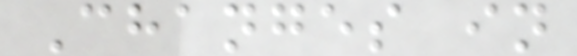Changes in
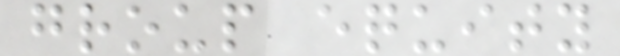group equity
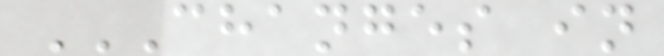CHANGES IN
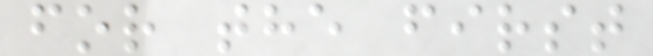for the first
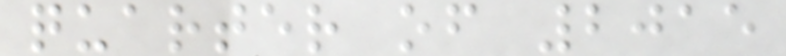quarter of 2015
